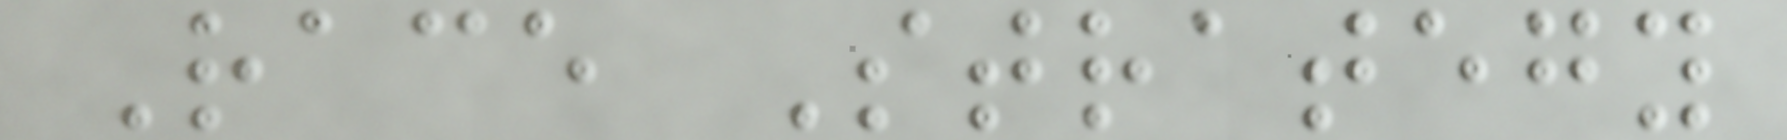Race Strategy
